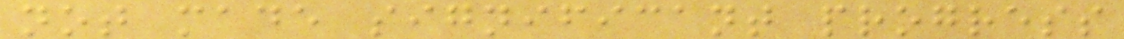not made significant progress
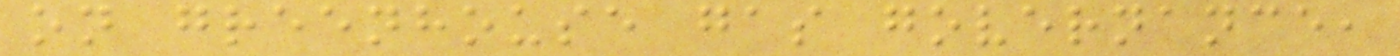on greenhouse gas governance,
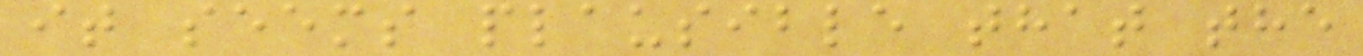it seems plausible that the
